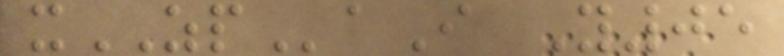xZPaI Y05
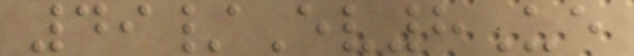49/Ev8Ue
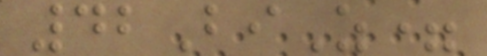42BiZ=
